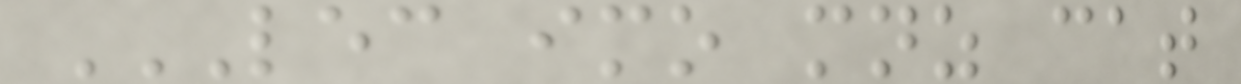LEC IMO MNZ CAT
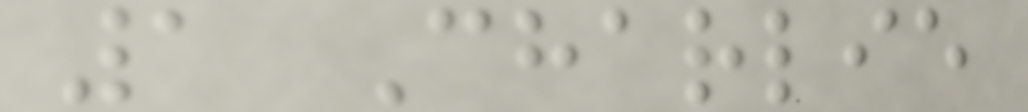1 Charlie
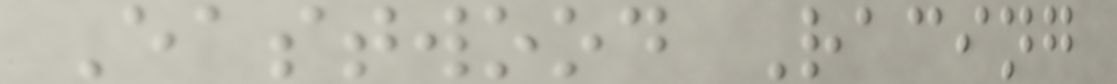Eastwood Racing
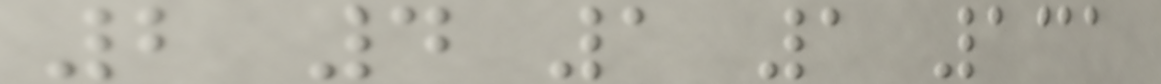2 4 1 1 131
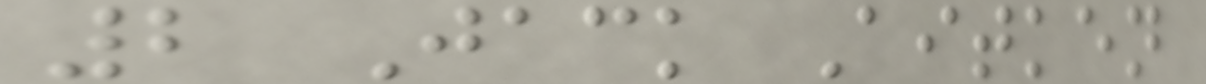2 Jack Aitken
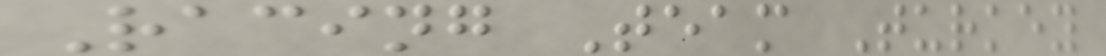Racing Team Turkey
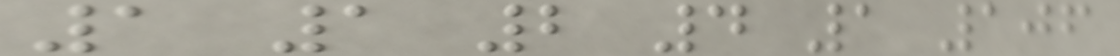1 1 2 4 1 106
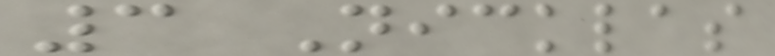3 Nicklas
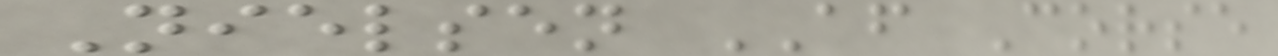Nielsen AF Corse
